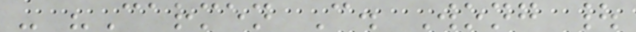- "Carmen C. Wong |
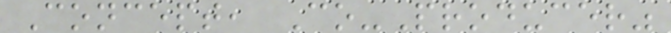Concept, Co-Producer"
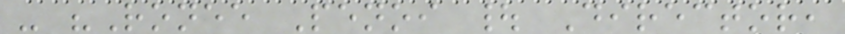- "Ronee Penoi | Director,
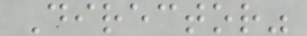Director"
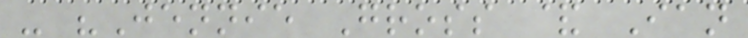- "Jennie Gross & Ian
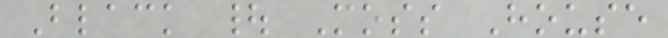Black | Moss House
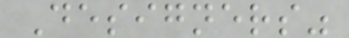Designers"
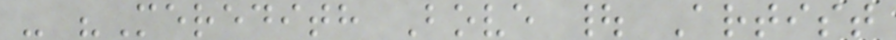- "Meredith Bove | Artist
